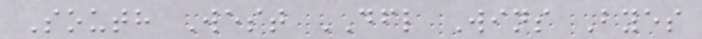South West DFL Wins Byes
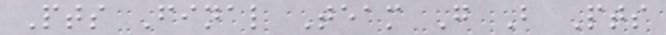Pts Final Team G B Pts
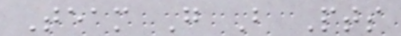Team G B Pts
